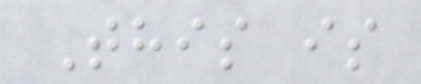This is
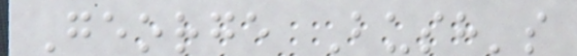George Bush's
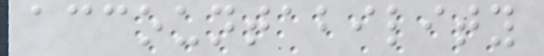accountability
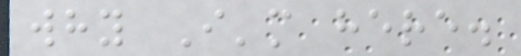why I'm here.
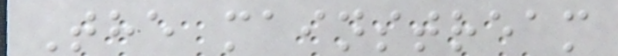The mainstream
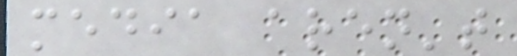media aren't
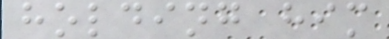holding him
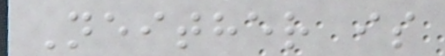Neither is
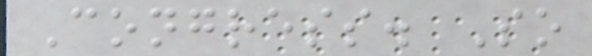Congress. So
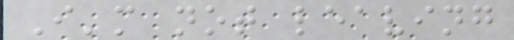I'm not leaving
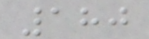180
